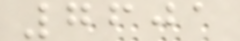7601
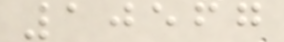10567
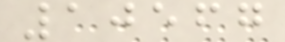10567
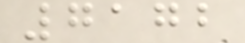7172
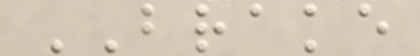BRAKE
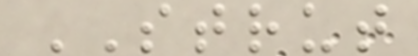STRUT
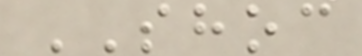SHOC
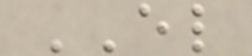EL
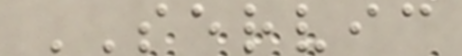SERVIC
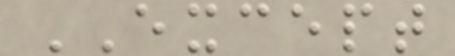EXCEPT
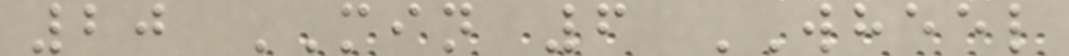20 MIN 6 WHEEL
